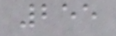255
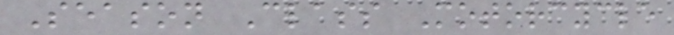Season Class Motorcycle
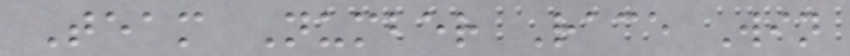Team Number Race Win
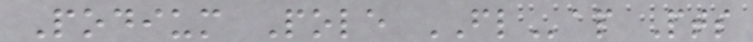Podium Pole FLap Pts
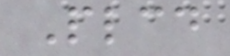Plcd
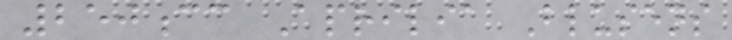250cc Aprilia Blusens
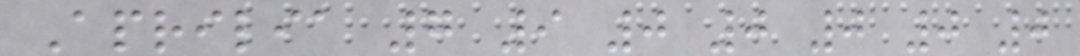Aprilia 7 9 0 0 0 0 0
